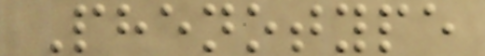Phenotype
